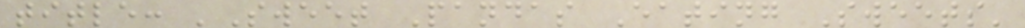title: 'Sweet Pandas Eating Sweets'
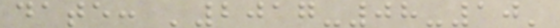date: '2017-08-10'
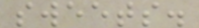sweets.
